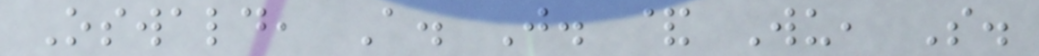Oswald, A. J. & Wu, S.
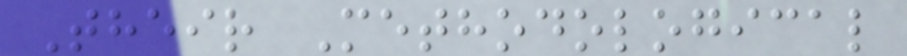Their Methodological
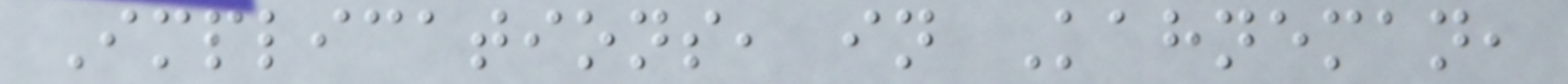Implications, in Kahneman,
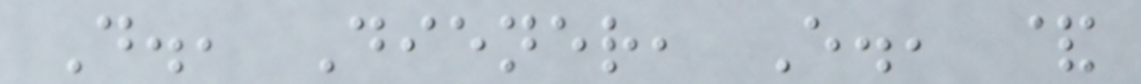D., Diener, E., &
